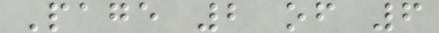Page 2 of 6
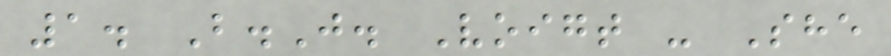1. B.J. Voigt - She
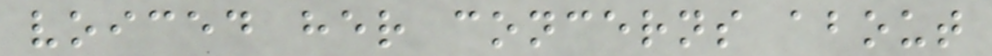voiced her concerns about
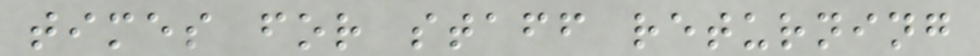times for staff returning
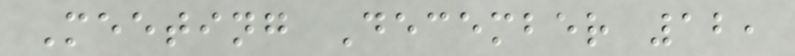Meeting December 12,
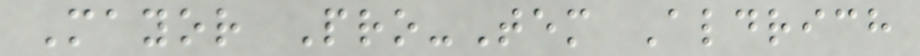Mayor Pro-Tem Aldrich
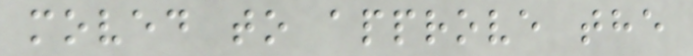moved to approve the
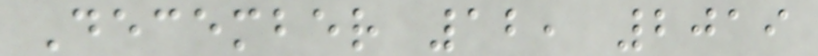December 12, 2019
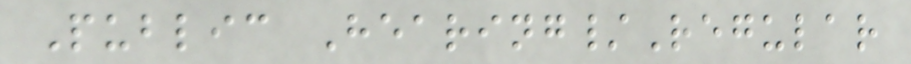Public Hearing/Regular
